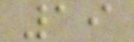19
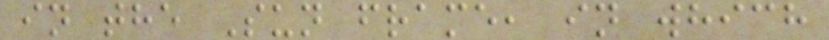in the Sun frame, in which
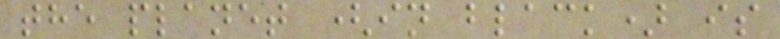the planet (in black) is
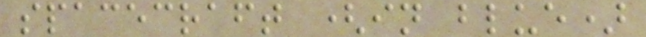spacecraft (in blue)
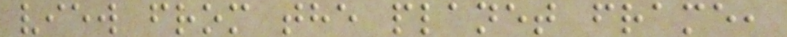view from the planet frame,
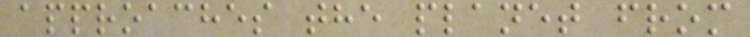approaches the planet from
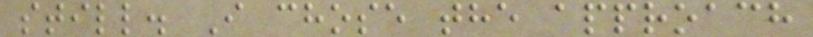still. I chose the approach
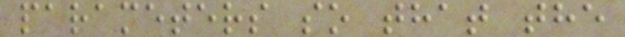parameters so that the
